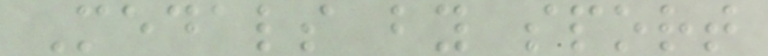Medals by sport
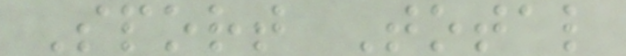Sport Total
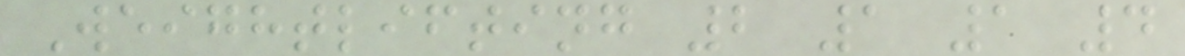Weightlifting 2 1 1 4
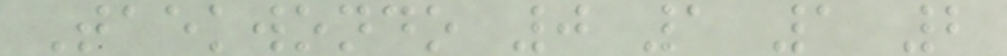Taekwondo 0 1 1 2
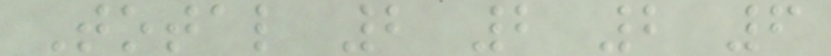Total 2 2 2 6
